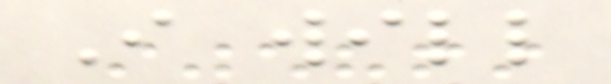I will
